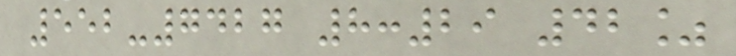552-7427 8:29 42%
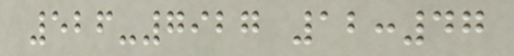526-7927 12:47
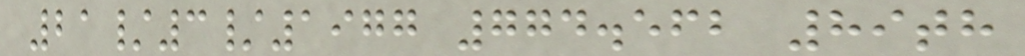21/3/1977 774.562 89th
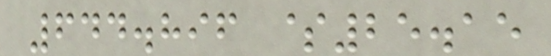644.896 $25.15
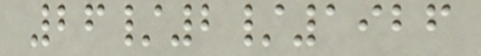26/2/1926
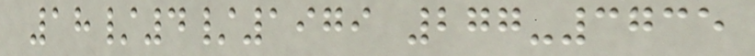18/4/1979 277-3735
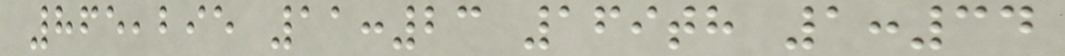865,295 11:23 169th 1:34
